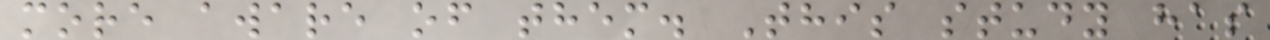more aware of them. This study has
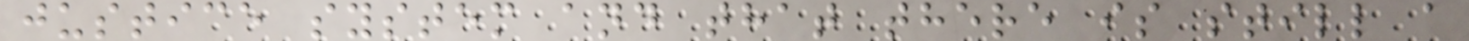justice system and that there is still a
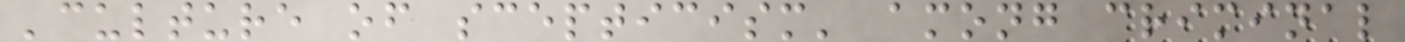'culture of scepticism' among criminal
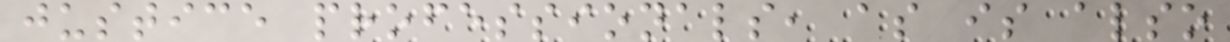justice professionals, as is also
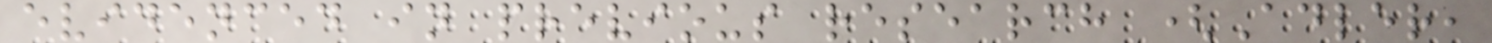evidenced in previous research (Adler,
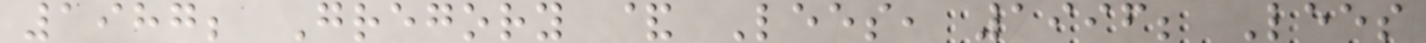1987; Gregory & Lees, 1996; Lees
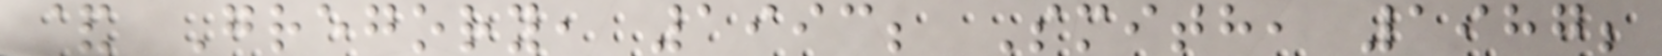& Gregory, 1993; Smith, 1987;
